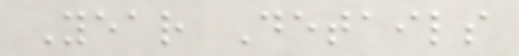Year Details
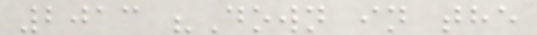2013 "Down in the
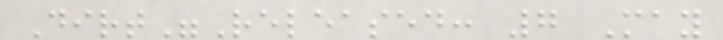Dirt"Released: 7 May
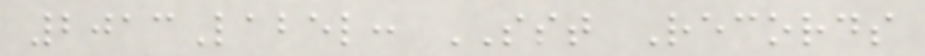2013Label: SST Records
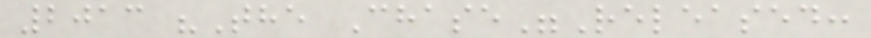2013 "The Chase"Released:
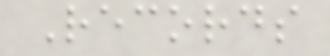Records
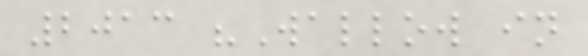2013 "Wallow in
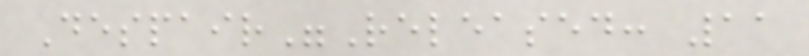Despair"Released: 11
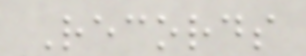Records
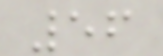56
